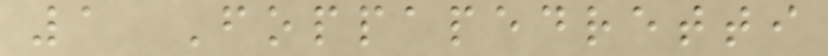1 Foppapedretti
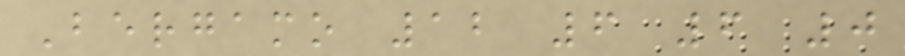Bergamo 12 6 6 0
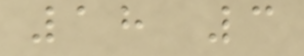18 3
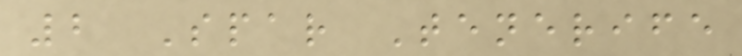2 Spar Tenerife
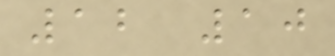12 10
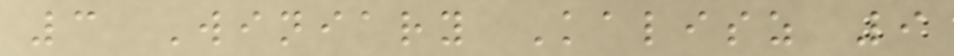3 Winiary Kalisz 9
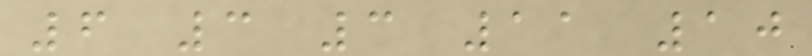6 3 3 11 10
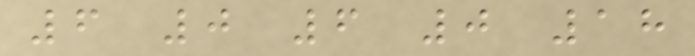6 0 6 0 18
